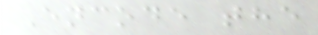Encode the
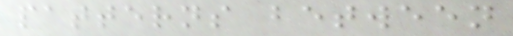patterns between
